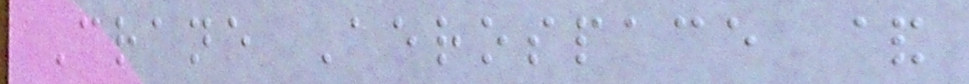Crane Aerospace &
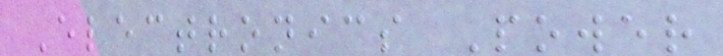Electronics Power
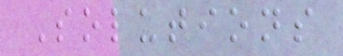Solutions
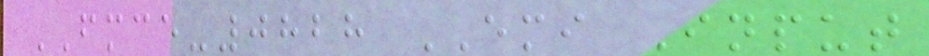FMCE-0828 EMI Input
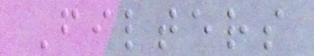Filters
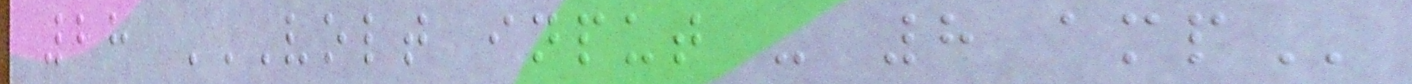28 VOLT INPUT - 8 AMP
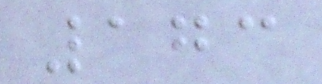173
